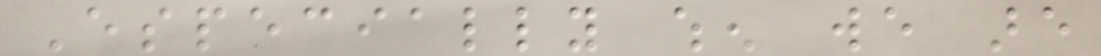Especially when we are
